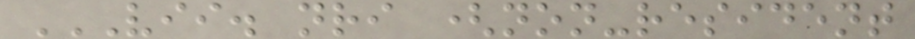VII. NRI (NON-RESIDENT
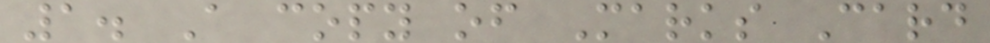1. A copy of Marks Card
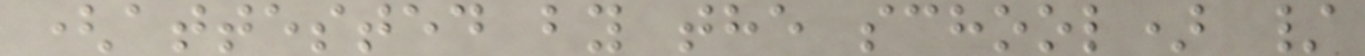(attested by the school) /
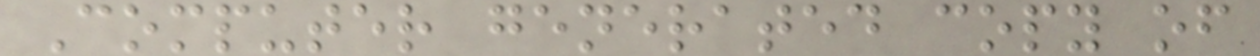Computer generated copy of
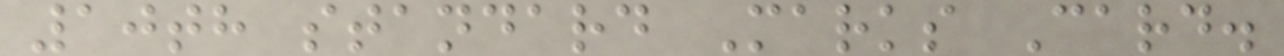10th standard Marks Card.
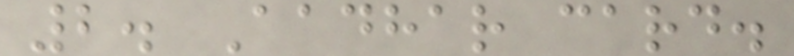2. Aadhar card.
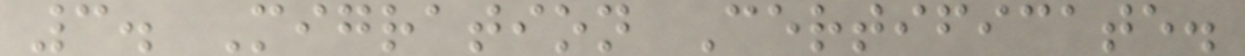3. Migration Certificate.
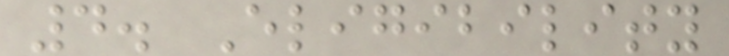4. Eligibility
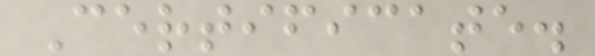Certificate.
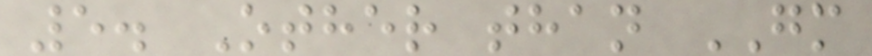5. Other than GM
